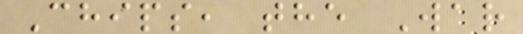Chips, the War
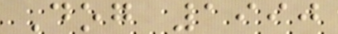Dog 1990
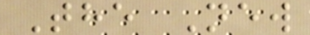The New
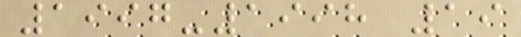1997-1998 19
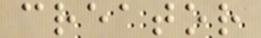creator
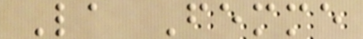La Femme
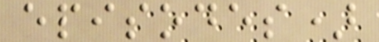episodes)
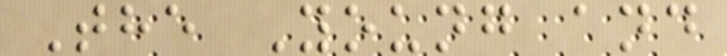The Young and
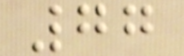77
